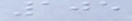105
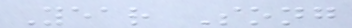Year Song
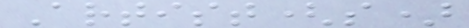Artist(s)
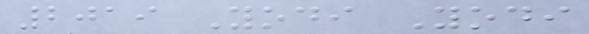2019 Yodi Yodi
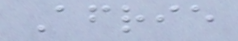Afrie
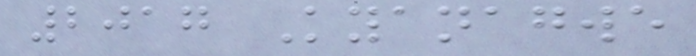2017 Kyanagwe
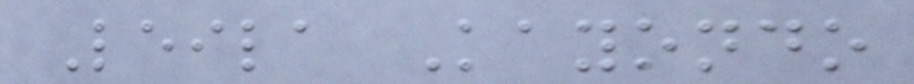Leila Kayondo
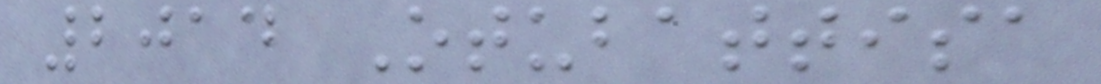2014 Otubattisa
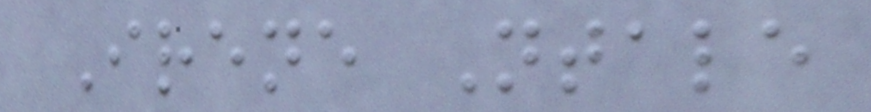Irene Ntale
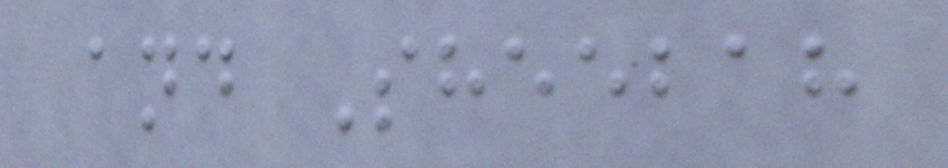and Sheebah
